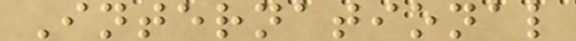International
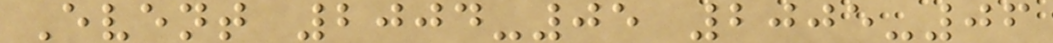Event 2004-05 2005-06
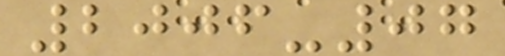2006-07
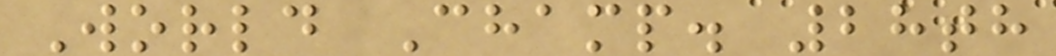World Champ. 28th
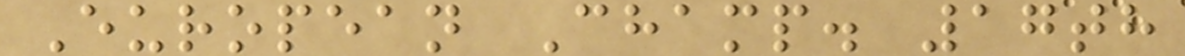European Champ. 17th
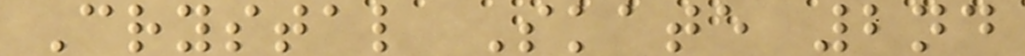Crystal Skate 2nd
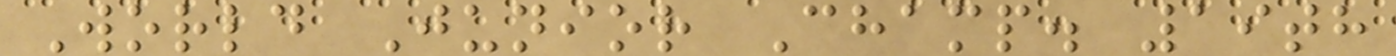World Junior Champ. 19th
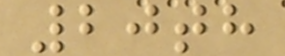20th
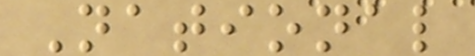National
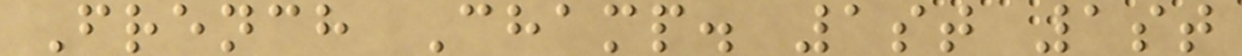French Champ. 1st 1st
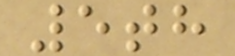5th
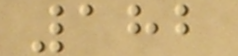182
